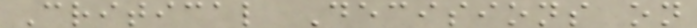Critical Decisions on
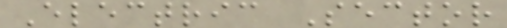Electric Sector
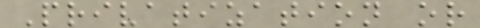Privatization or
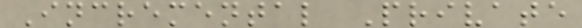Incremental Private
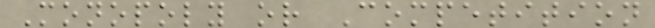Monopoly or Competition
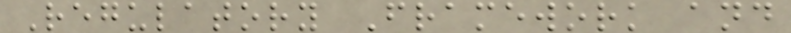Regulatory Framework and
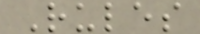Rules
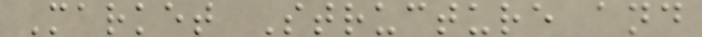Market Structure and
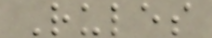Rules
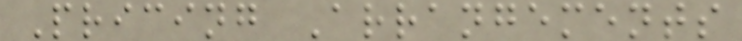Pricing Arrangements
